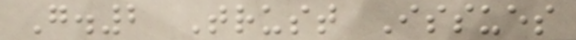G.2 Trust Issues
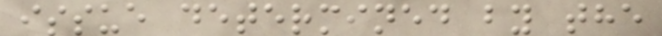issue determined by the
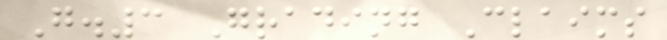G.3 Grading Claims
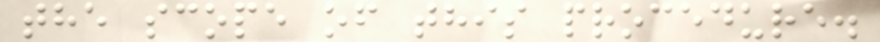the scope of this procedure.
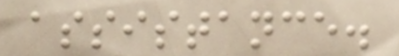assistance.
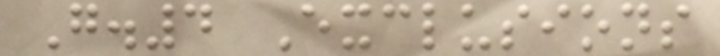G.4 Exclusions
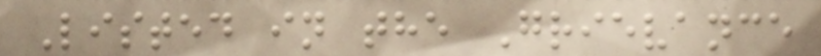Listed in the Grievance
